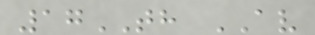17TH AV
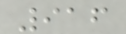916
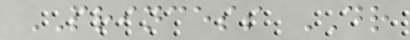PRINCESS DR
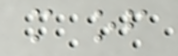m of
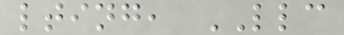lting, LLC
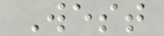West
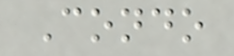Condo
